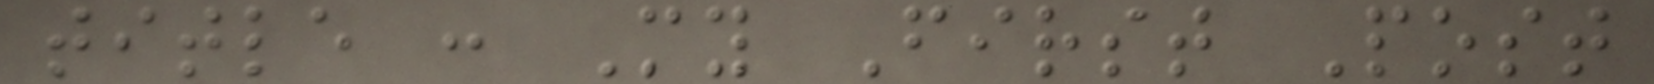title : My First Post
